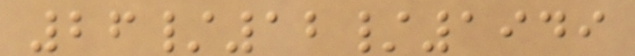26/12/1949
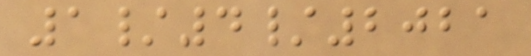1/4/2021
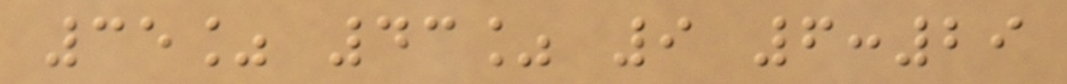35% 43% 9 6:29
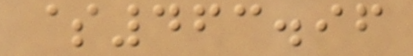$463.96
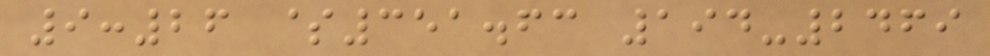9:26 $351.63 194-2469
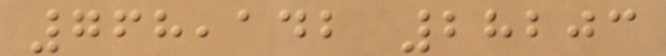768,142 28203
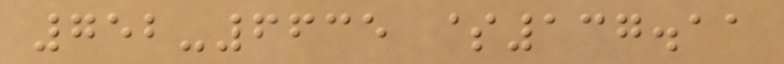752-6635 $137.11
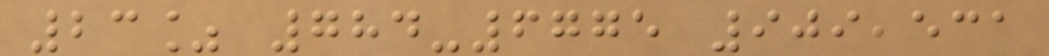23% 784-6775 909,531
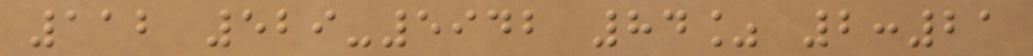112 529-5942 84% 2:21
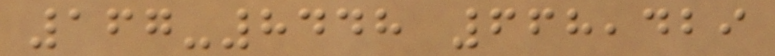167-8448 668,429
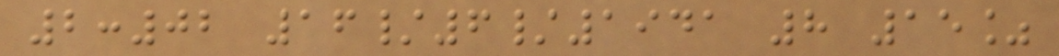2:02 16/6/1941 8 15%
